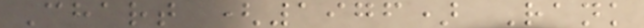Chart (1976) Rank
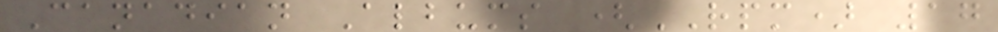Canadian Albums (RPM) 17
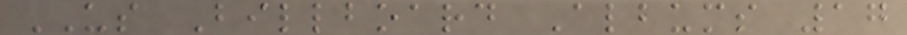US Billboard Albums 17
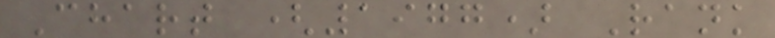Chart (1977) Rank
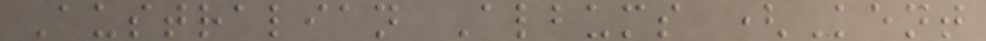Australian Albums (Kent
